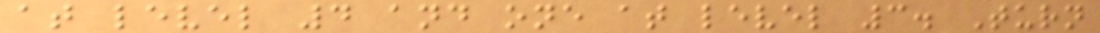at level 4 and one at level 3. Turn
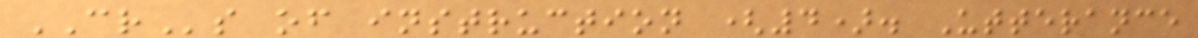CRs of instruction (4). Utterance
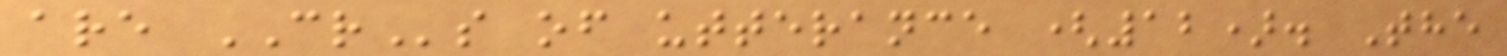are CRs of utterance (12). The
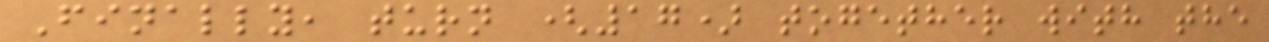Finally, turn (17) together with the
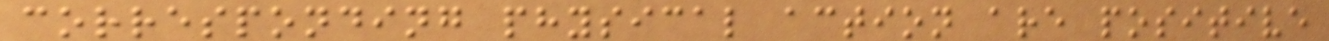corresponding physical action are positive
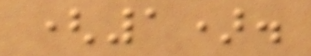(1).
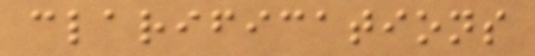clarifications
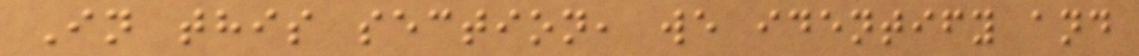In this section, we identify and
